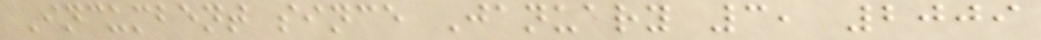Incumbent since January 3, 2009
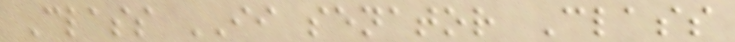Class II senator Class
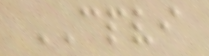CPVI
